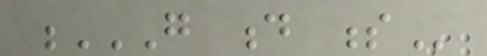G D S
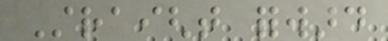Straight forward
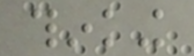thinking
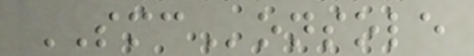SMConsole
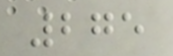275
